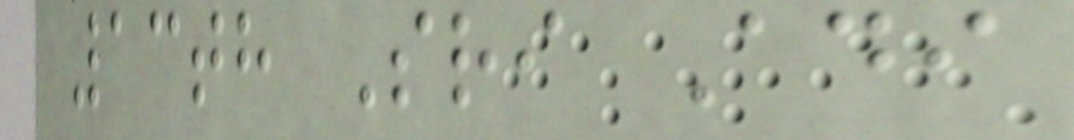13th Sri Adi
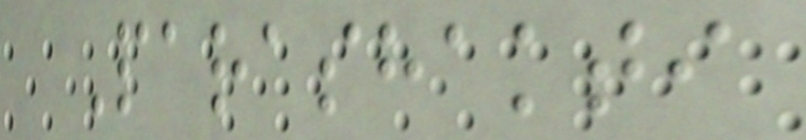Parashakti
